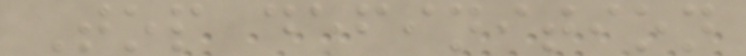Top definition
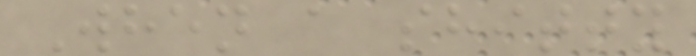When a shitty
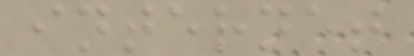internet
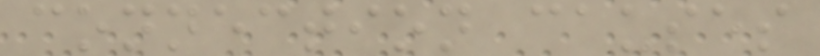connection causes
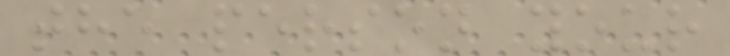the person your
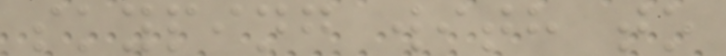skyping with to
